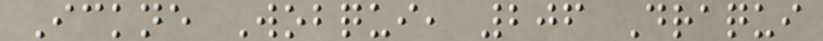Ickne Wobqui, 206 Draqui
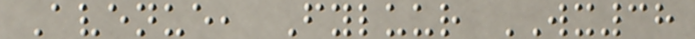Avenue, Fyluur WX38
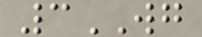3WG
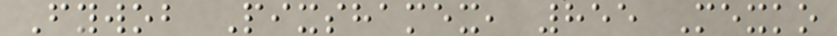Fywob Pixshamex, 855 Mexko
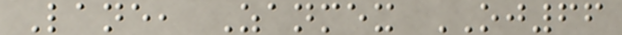Lane, Zanmex OJ66
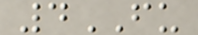4FU
